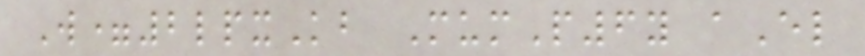W=2lpxKb MumP6y aEl
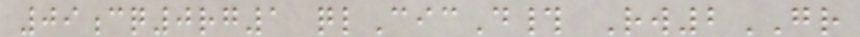09cq0rg1 qlCicD# Rw2GR
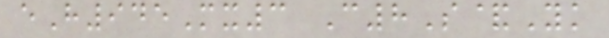eH945Mx3 C8S&Yk
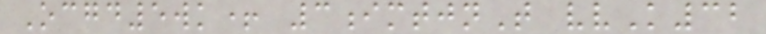Ocgd5wk+ 3imtjnT vvK32
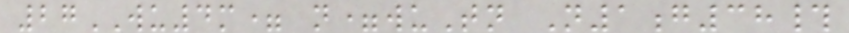27WU4m= n=wuTn N1g38#
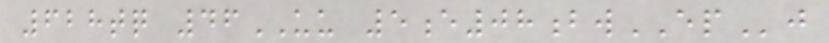628tq 46UU 5e08bwEPj
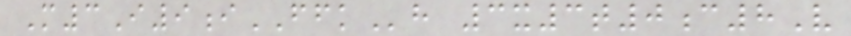M3I9iFFKh 3x3t0c8V
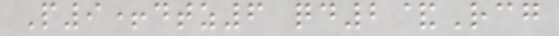P9+dtz6 qd2&Rcg
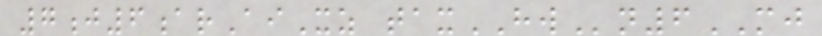7j6arAiXz taxHWn6MJ
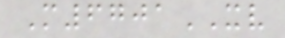M6701XV
